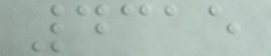4315
